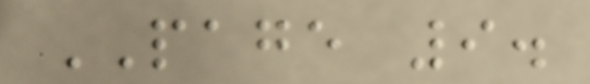PAGE 9.
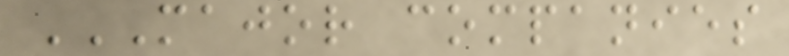MAJOR COMPANIES
